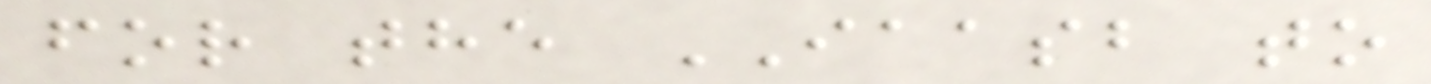for the IAASB to
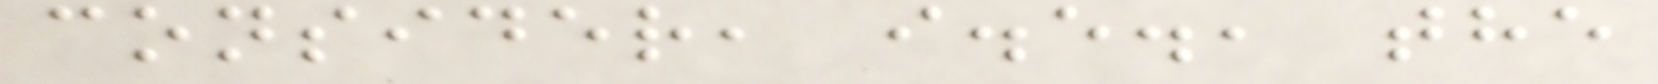consider, i.e., the
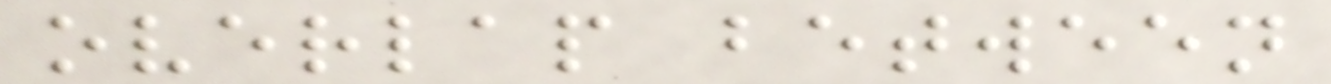overlap between
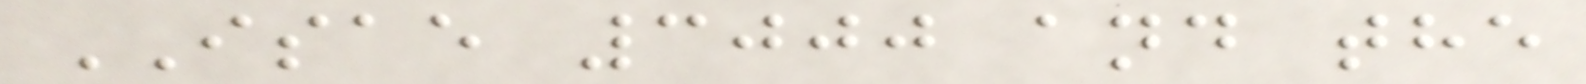ISAE 3000 and the
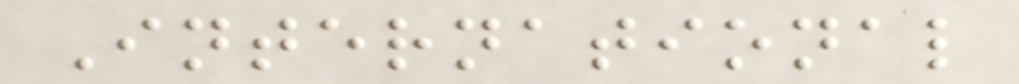International
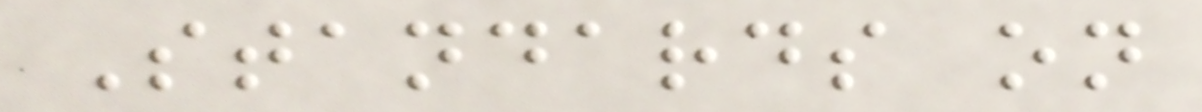Standards on
